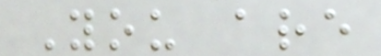You are
